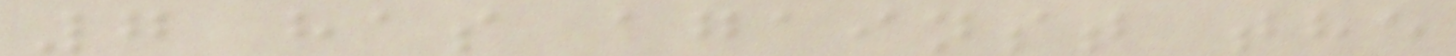7 has against the
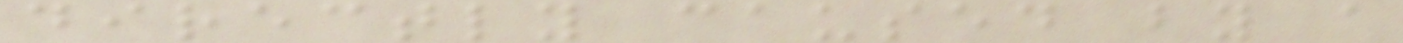directly caused by a
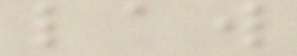law
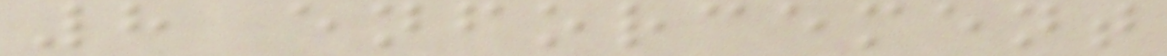8 enforcement
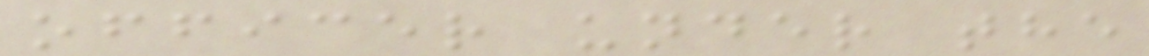officer under the
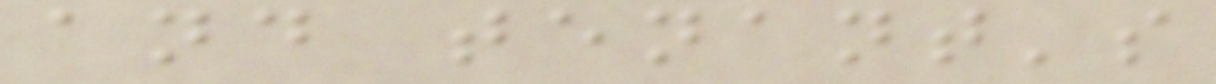and tenant's
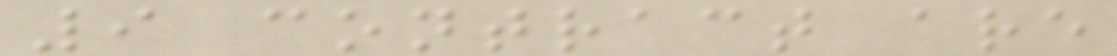9 contract are
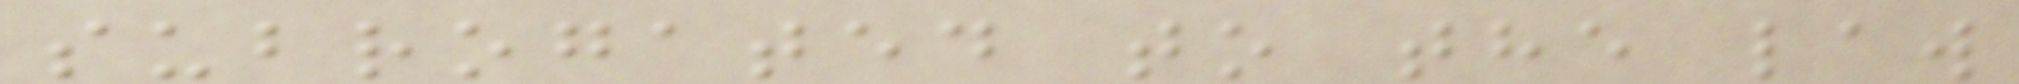subrogated to the law
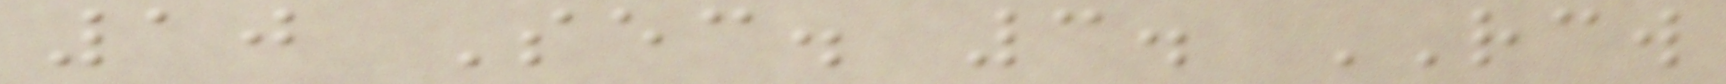10 Sec. 3. RCW
